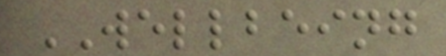WELLBEING
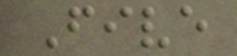Five
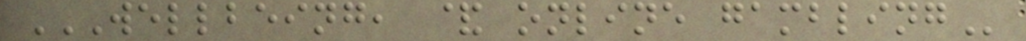WELLBEING, & ONLINE GAMBLING
